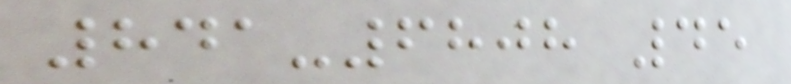841-6808 45
